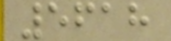5618
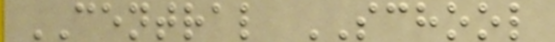CENTRAL SCHOOL
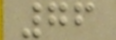76
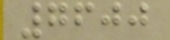7600
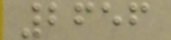2656
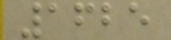1625
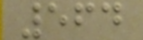564
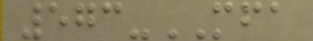573-MFA
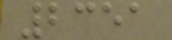2351
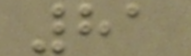81
